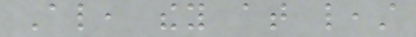Also, they at least
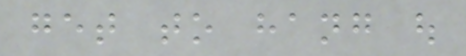get to hang out
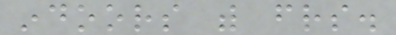indoors with friends.
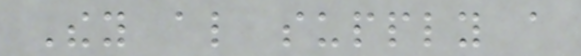They also supply a
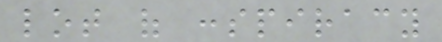lot of conspiracy
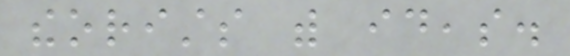theorists with ideas.
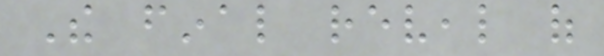The final reveal of
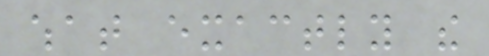what exactly the
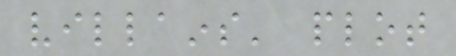villains' plot
